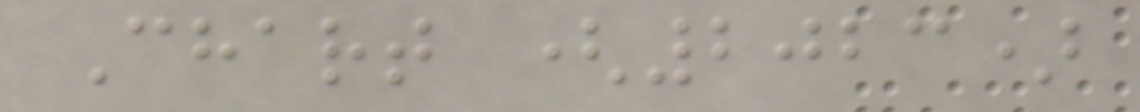Chart (2023)
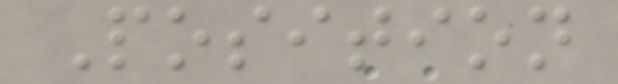Position
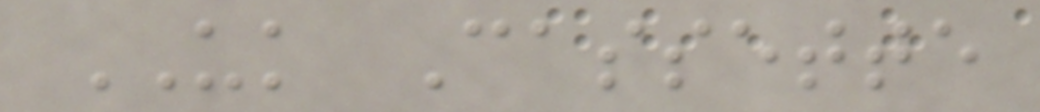UK Cassette
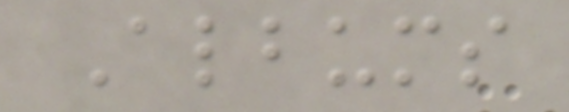Albums
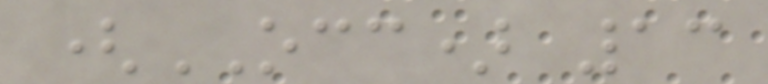(OCC) 13
